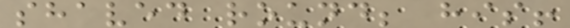shaved round; his!
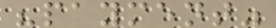"payment"
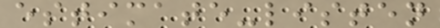estimate-listen
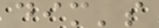dim's
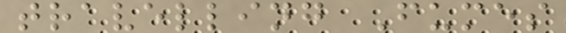travelling Fumes
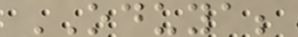ODUYA;
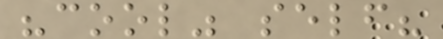"cool" self?
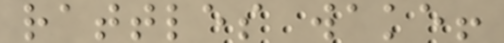rattles wake!
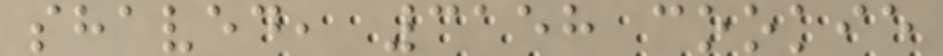shaved, 3158 cookie
